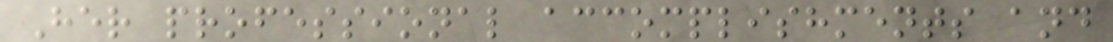Her professional accomplishments and
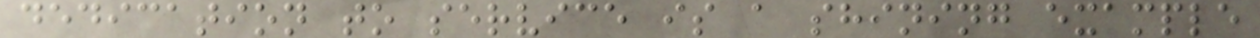dedication to service is a shining example
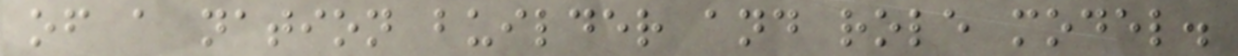of a nation builder and role model.
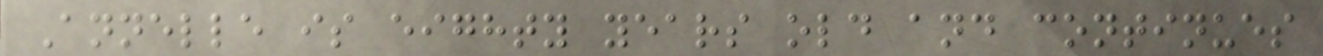Annelle is eighty years old and continues
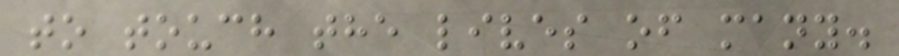to touch the lives of many.
